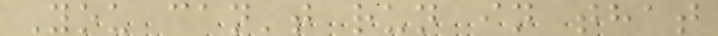You can't run in that
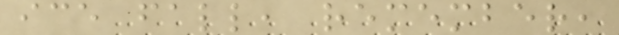ice fall, remember,
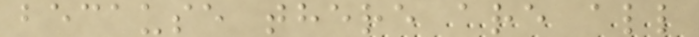because there are all
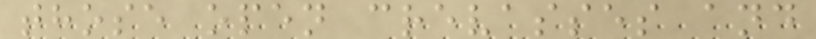those open crevasses and
